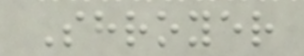Shroyer
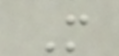M
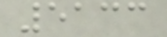5133
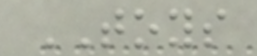TOYS
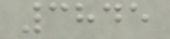3845
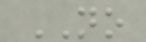NO
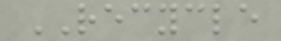RECYCLE
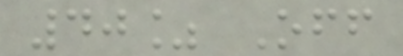40% Off
